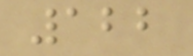122
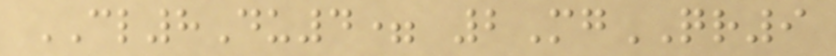CL8Du4= 2MgQR9
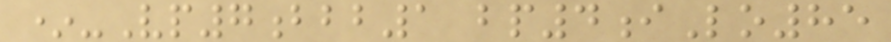*-Vp7bbb1 bp4iLo85
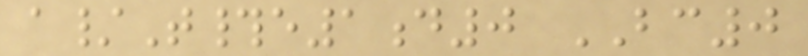a/T#e1d0 BC0
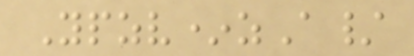Ypzv*zA/
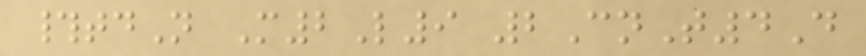#tdN M2L9 2CnT4D
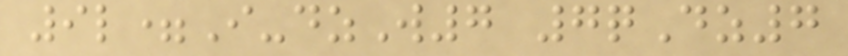9l=I-dzW7 7qDz7
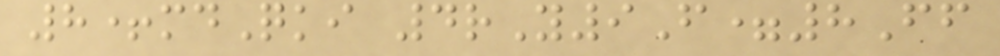8+mdQki 4rY9F=8Ff
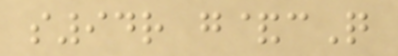s94r g&cQ
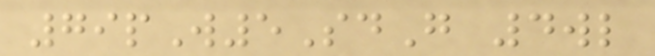79pW5SdG 4wl
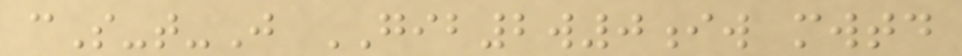cS-t-J GIB2w0iw mwtd
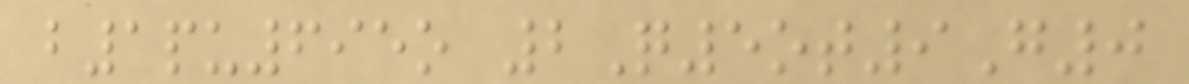b1pu695o 2Q5ot9G0
